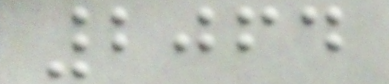2064
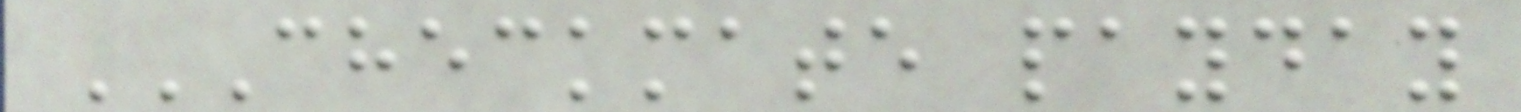CHECKMATE PAYDAY
